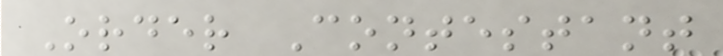Order Contestant
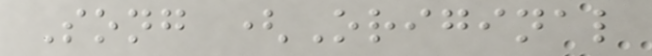Song (Original
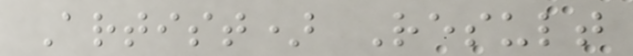Artist) Result
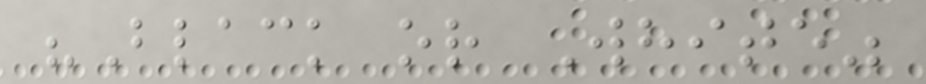"Black or White"
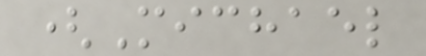(Michael
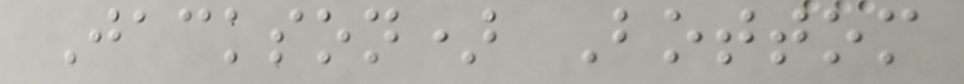Jackson) Bottom
